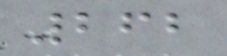262
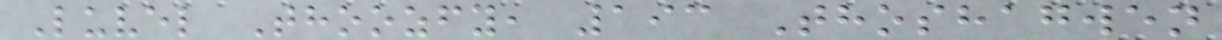Luvel Thoozfy, 193 Thoshagwen
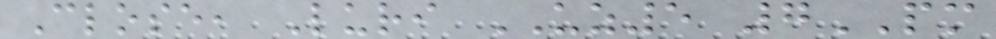Close, Luri UZ5 7PM
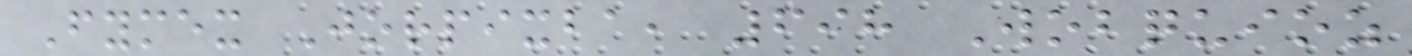Fymex Jorpixba, 698 Wobquioz
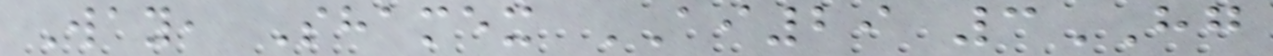Way, Shamex AI29 3HG
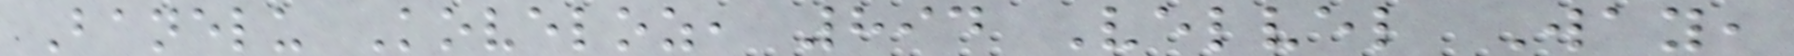Banelu Koveloz, 894 Velvel Way,
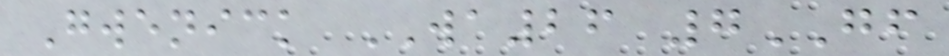Gwenick WA26 7GF
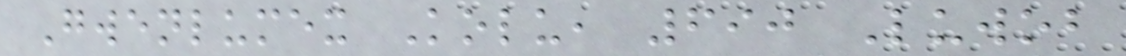Gwenlumex Kolu, 690 Luwob
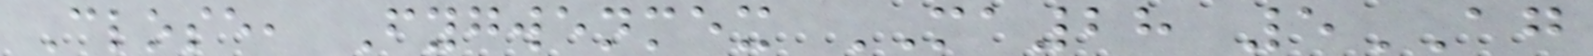Close, Fygwenmex MA28 5AG
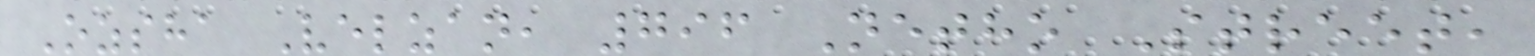Ozsha Velzan, 796 Netho Street,
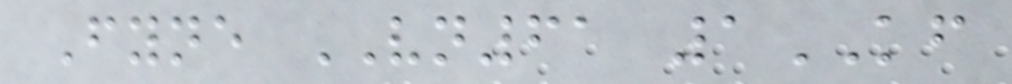Fyne VN61 1KF
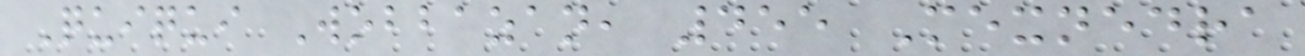Quiqui Wobbazan, 455 Mexnedra
